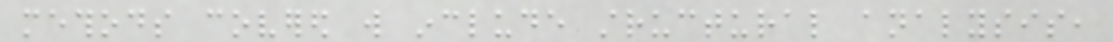methods covered will include structural analysis,
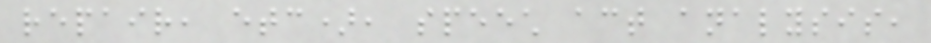repair, etc), speech act analysis,
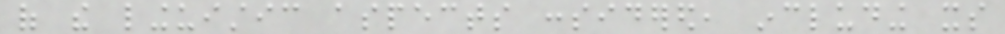of the linguistic aspects considered, including its
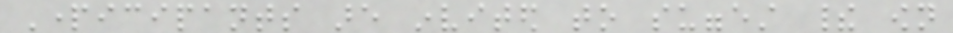Participants are invited to suggest their own
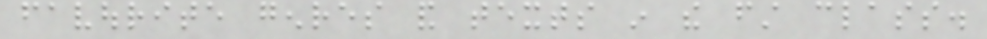favourite genres and texts in the first class.
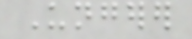Ungerer
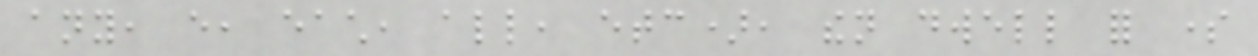any, every, each, all, etc), then dwell for some
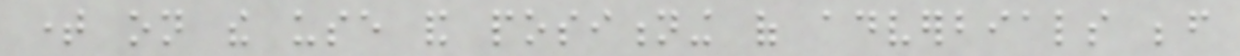time on the use and positioning of adverbials before
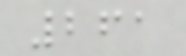261
